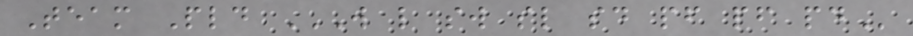Team Pld W L SW SL SD PF PF PD
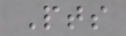Pts
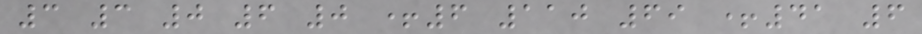3 3 0 6 0 +6 110 69 +41 6
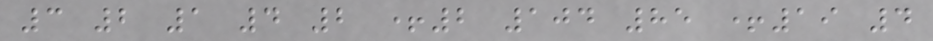3 2 1 4 2 +2 104 85 +19 4
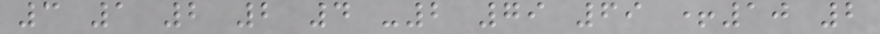3 1 2 2 4 -2 79 69 +10 2
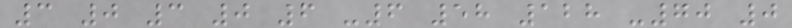3 0 3 0 6 -6 58 128 -70 0
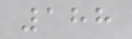188
